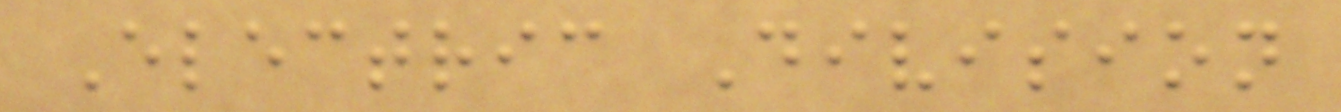Electric Division
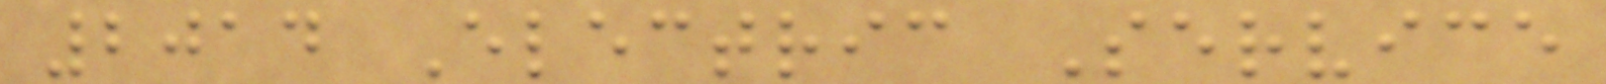2014 Electric Service
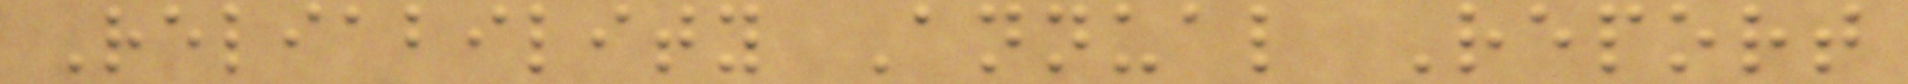Reliability Annual Report
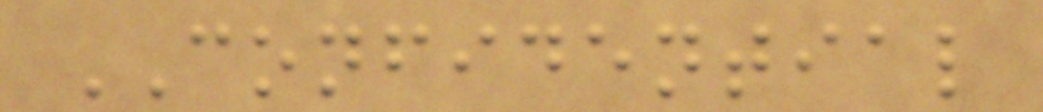CONFIDENTIAL
